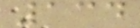134
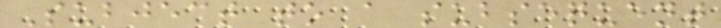Subject to a subsequent
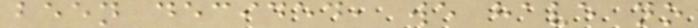been decided, we have no
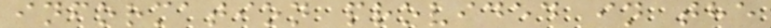information provided in the
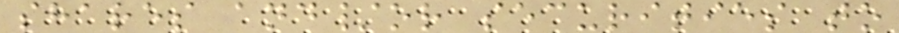shares and/or securities to
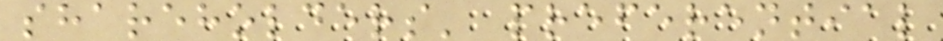shareholders' preferential
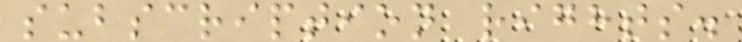subscription rights.
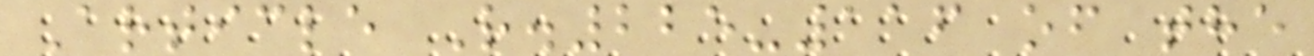Article R.225-116 of the
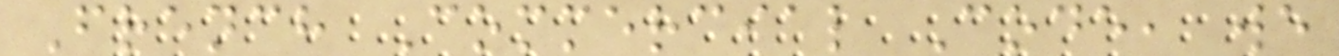French Commercial Code, we
